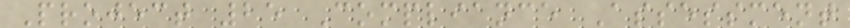Project 25 Compliance Assessment
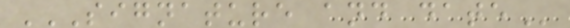SIGNATURE AND DATE
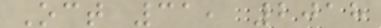Oct 31, 2018
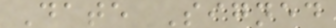Date Signed
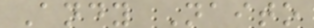Andy Naito
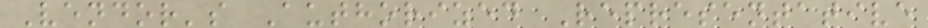Vendor's Authorized Representative
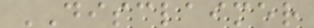DISCLAIMER
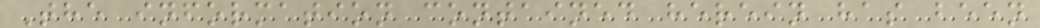The information contained herein has been
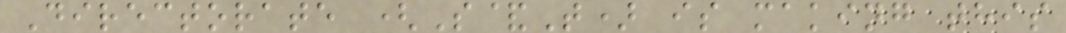Directorate (S&T) is making this
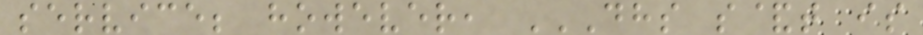service; however, DHS S&T IS
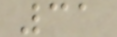31
